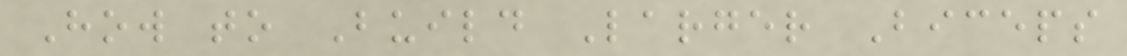How to Build Larger Biceps
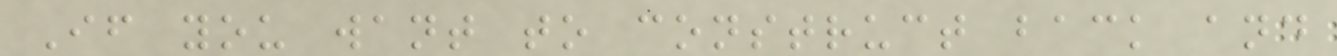If you want to construct back and
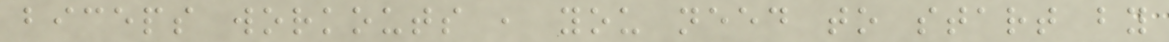biceps workouts , you need to start by
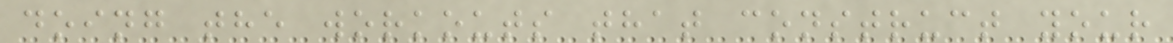doing the workouts that construct your
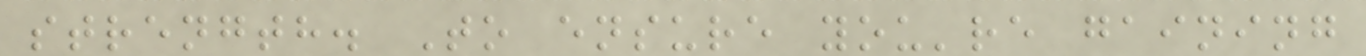strength. To ensure you're gaining
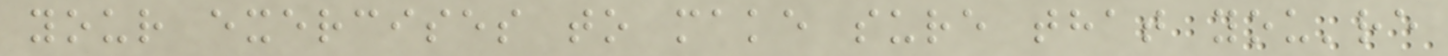your exercises to make sure that you're
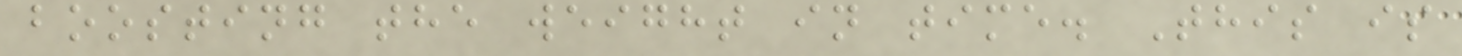boosting the weight in time. This is
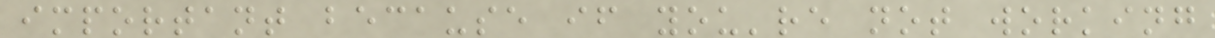important because if you're not working
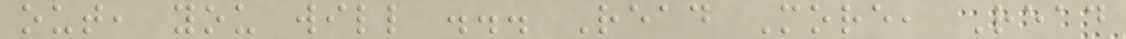out, you will ... Read More, Read
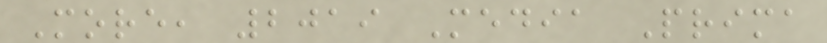More, 2019 Media Prima
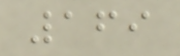169
